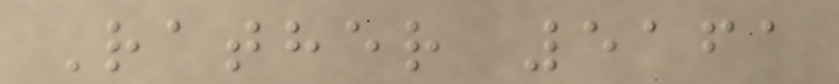Rather 5161
